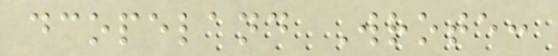dcopeland Wrote:
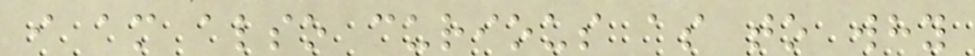i am also curious as to why
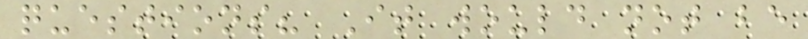questions? It would not be
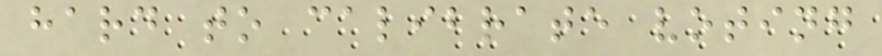hard to calibrate voting
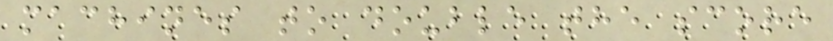machines to double the score
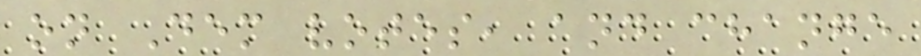on Dem votes, and change
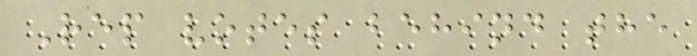Rep votes behind the
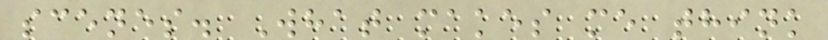scenes. What makes me think
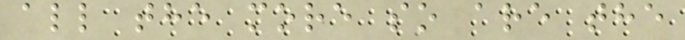all the more so are the
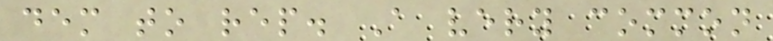dem to rep. A very common
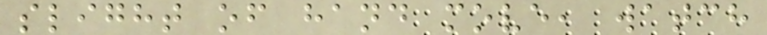slight of hand move, watch
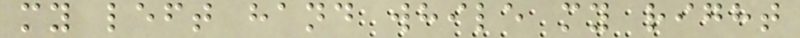my left hand while my right
